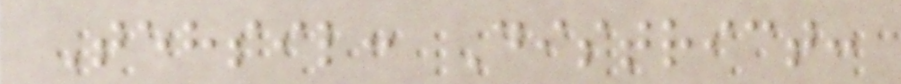Tehsil: District:
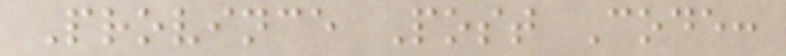Province Post Code:
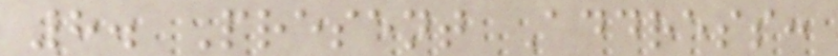8. Present Address:
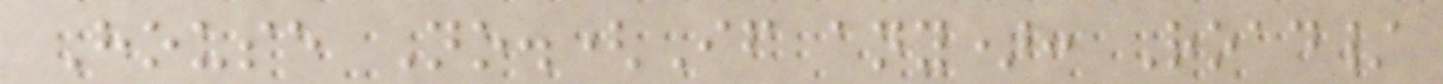House No.(If any): Road/
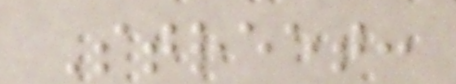Street:
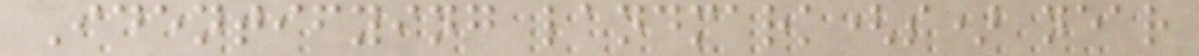Identifying landmark(s) near
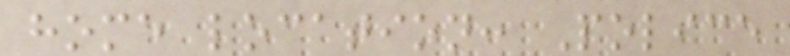home location: Police
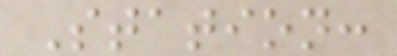Station:
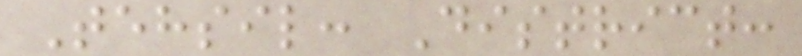Tehsil: District:
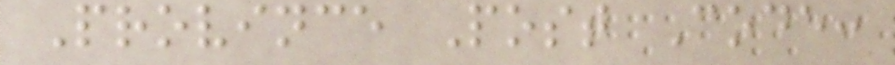Province Post Code:
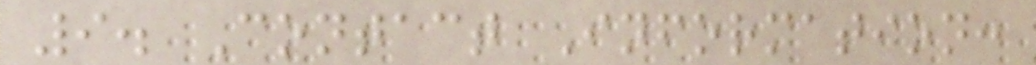9. Contact Information:
